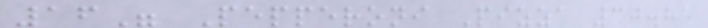16" Pepperoni Pizza 30.85
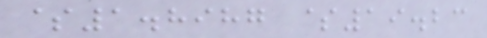$1.8987 $19.23
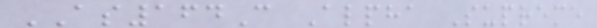AS164C Alpha Supreme
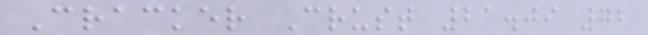Cracker Crust 21.09 72
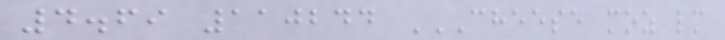4.69 110244 CHEESE MOZ LM
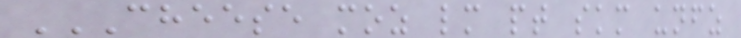CHEESE MOZ LM PT SKM UNFZ
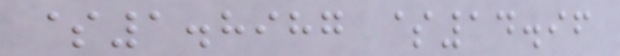$1.8987 $14.96
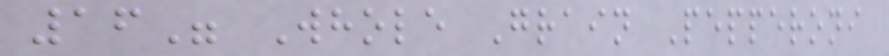16" Whole Grain Pepperoni
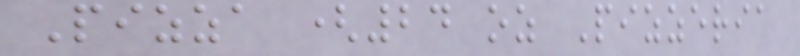Pizza (24 oz Pizzeria
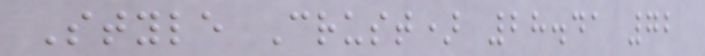Style Crust) 28.41 72
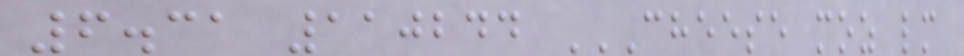6.31 110244 CHEESE MOZ LM
